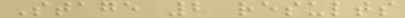Stage 2 results
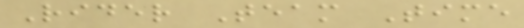Rider Team Time
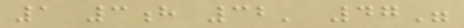1 3h 32' 47"
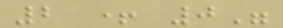2 + 0"
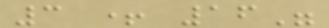3 + 16"
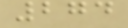274
